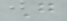G
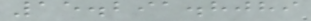15.291.8089
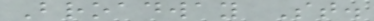Broadway St.
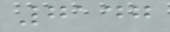7147
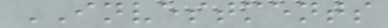INVESTMENTS
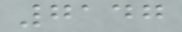7147
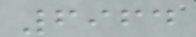6964
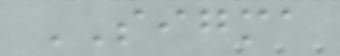SIGMA
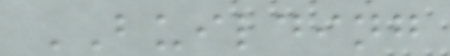BUILDING
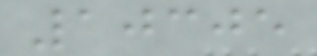10305
